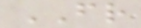FR
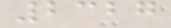2327
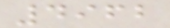4962
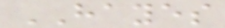HAYES
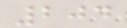204
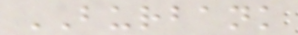BURBANK
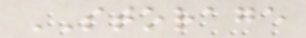STORAGE
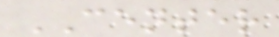CENTER
